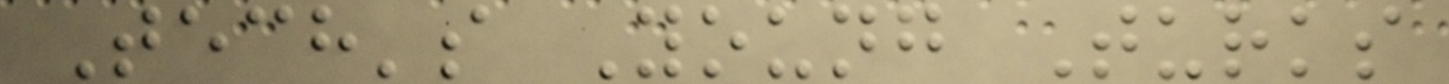Tech's Young Turks
